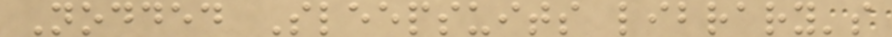Nodded Sleepsuits library's
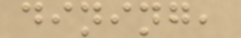dining,
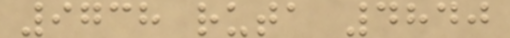9738 ruta 4840
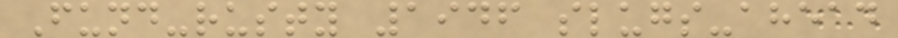Fund-rusty 1946 slugs-ahead
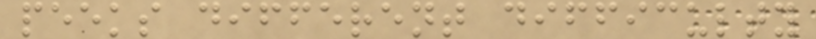peeks different difficulty
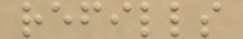refills
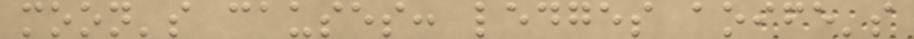moon's causes: ledges aoife's
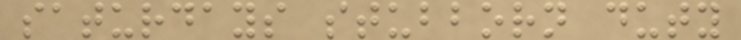saturdays stubborn duty
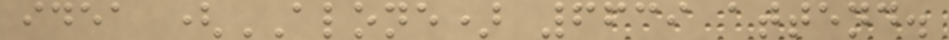idea (ALONE) 6639 attend.
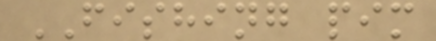FISHING pim
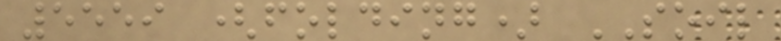5559 (folding) SOIL
